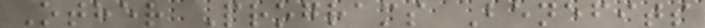Other Programs Benefits
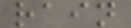rain
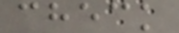check
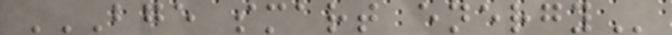BGE SMART ENERGY
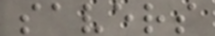savers
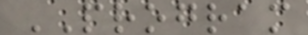PROGRAM
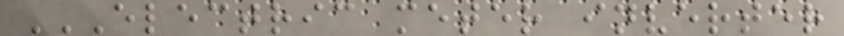ELECTRIC METER INVERTER
